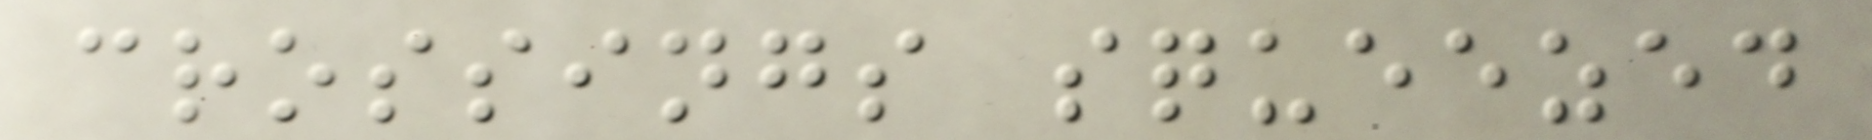crossings squeezed
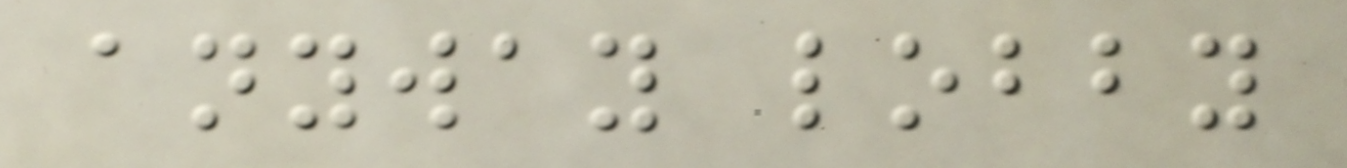anyway lobby
